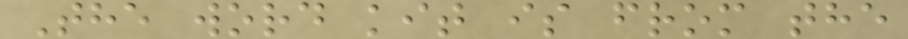The word kit is from the
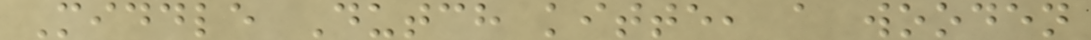Middle Dutch kitte, a wooden
